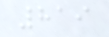819
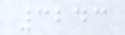3243
